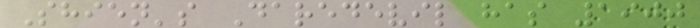Shien's Daredevil has 1900
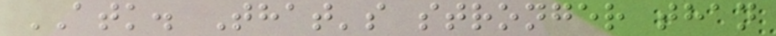ATK. That's stronger than
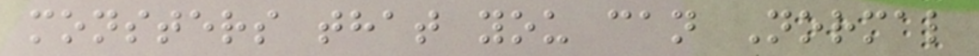monsters that you can Normal
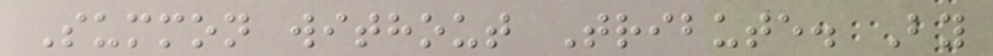Summon without Tribute. By
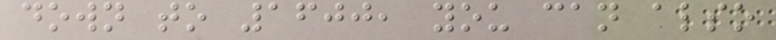down to 1600, you can also
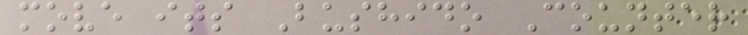move its Bushido Counter
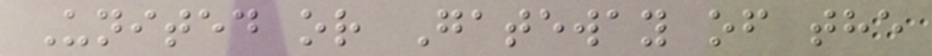United or Gateway of the
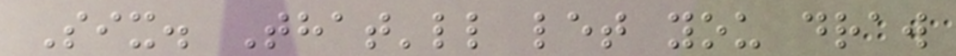Six. That'll let you draw
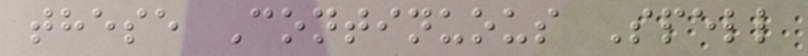these Continuous Spell
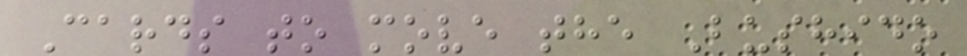Cards to move the Bushido
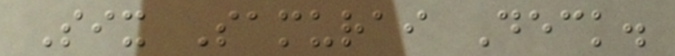Six Samurai Deck.
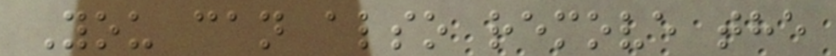You can also remove the
